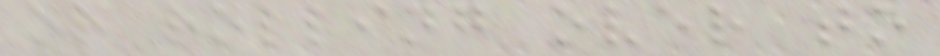or rolling over to
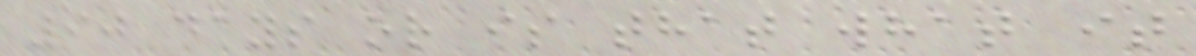90 days or is that what it
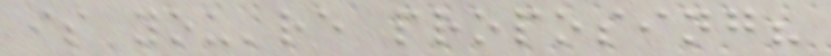is you're proposing?
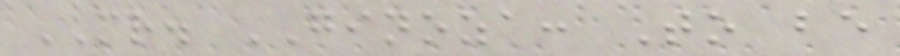MR. GINOZA: To be
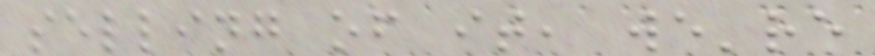selling of it, we're
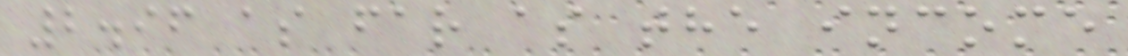2.96 as far as the income
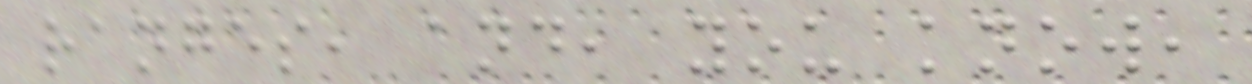ranges, and, you know,
